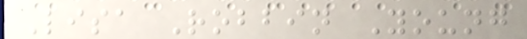Lisa Robbin Young
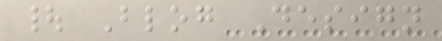| Blog Design
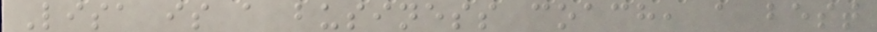Lisa is a business coach, a best
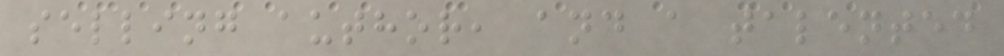selling author, and a talented
